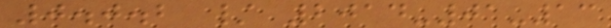0.0.2 / 2014-01-13
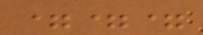===
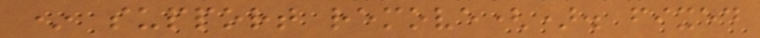* support remove(). fixed
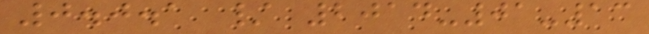0.0.1 / 2014-01-13
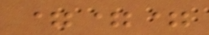===
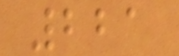221
